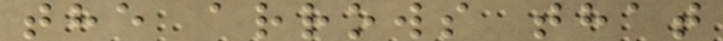the arrows that
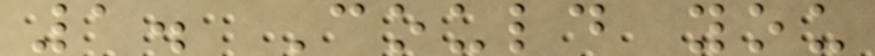1. Could you
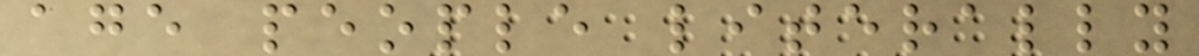age people literally
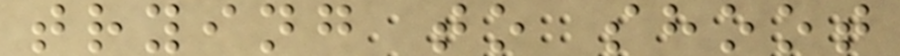trying to shoot
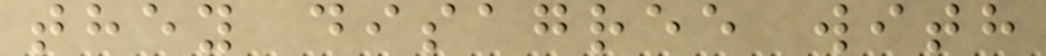they disagree with
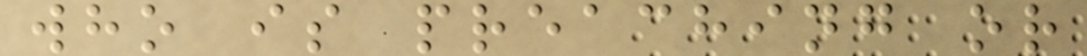who is preaching or
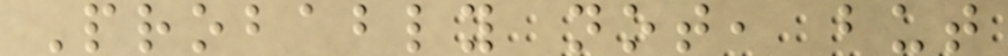Probably not, but
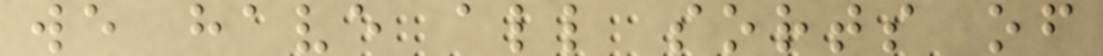we have all sorts of
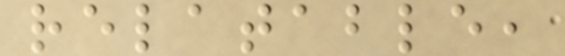relatable,
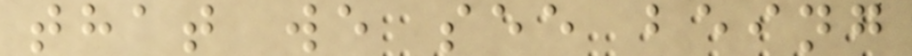that we see being
